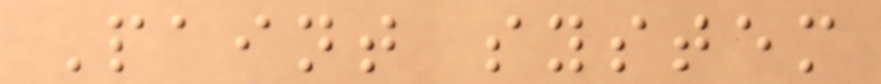Paint system
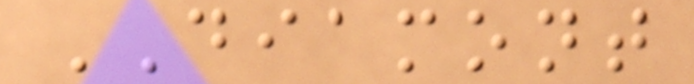DIAMONT
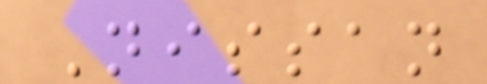Nissan
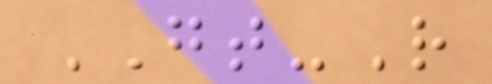GT-R
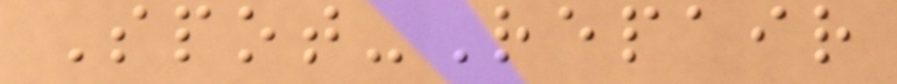Spot-Repair
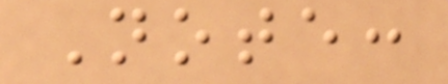Note:
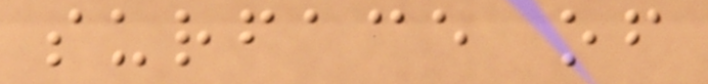surface of
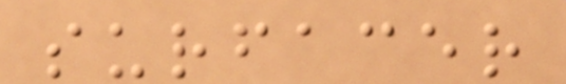surfacer
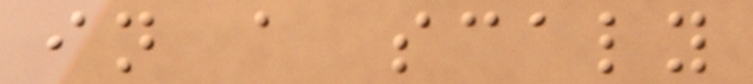in a scaly
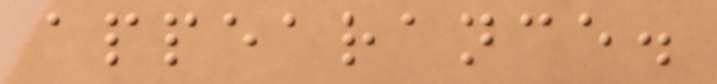appearance.
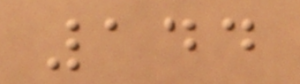144
